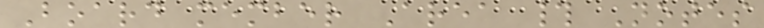Board member Area # Notes
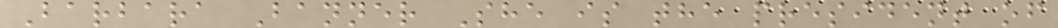Barbara Banner She is the president of
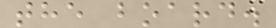the board.
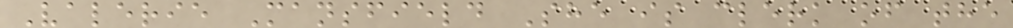Valerie Mansfield She is clerk of the
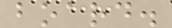board.
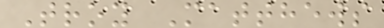Troy Matthews
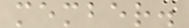member.
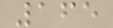165
